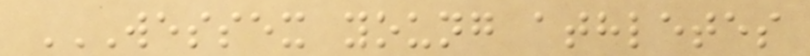WESSEX YOUNG ATHLETES
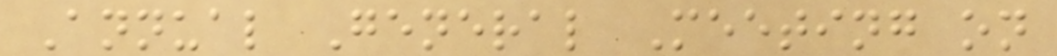Annual General Meeting on
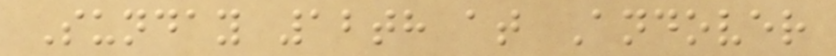Sunday 12th at Andover
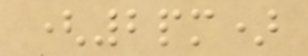(2pm)
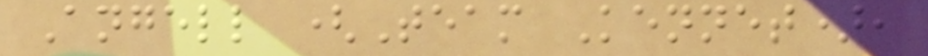Angell (Team Kennet),
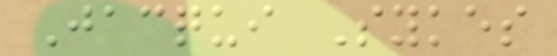Jacqui Sykes
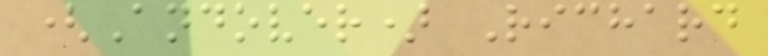(Andover) Richard
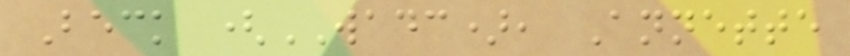Beck (WADC), Annette
